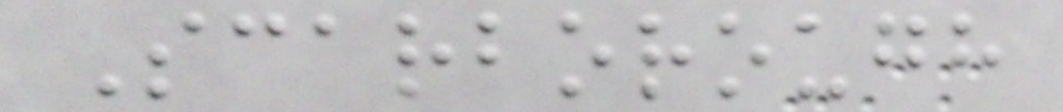Scarborough
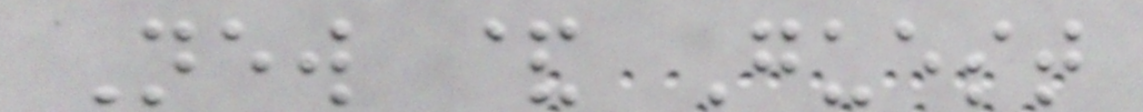New & Guest
